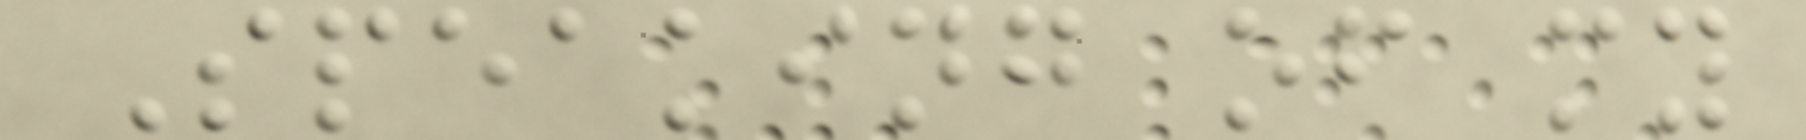Speaking of my
